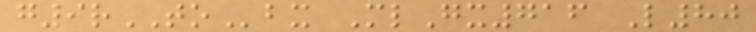g9rTObx MlGx716 L80
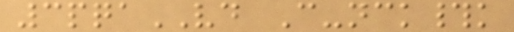3pqaVD C-nck#k
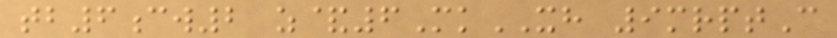tb6cw2 z&6MkXH 9mrptC
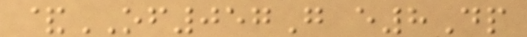&OF057G e8Dp
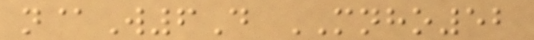n@W6D MNHO52
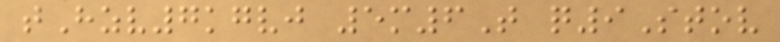tHzv7kgvj 5m6T q9Stov
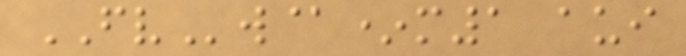FVw@*m1 aui
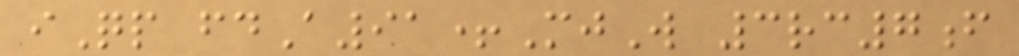iQp fdA91+MjW 3rc7f
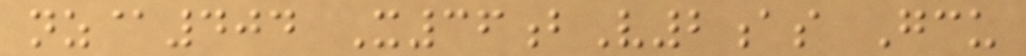nz@404 X36bV2as Gcu
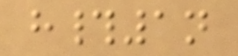h#1n
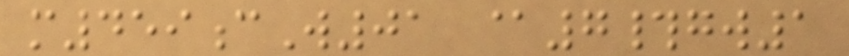m459cW01 @7#gw1
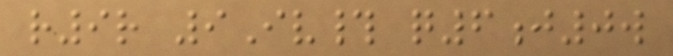r9r 9Iv# q6j0w
